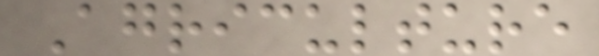Agriculture
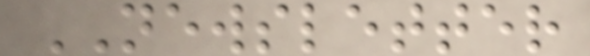NEWSLETTER
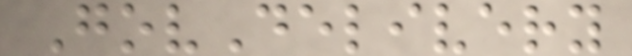GovDelivery
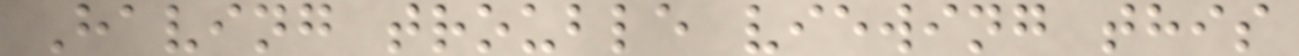Having trouble viewing this
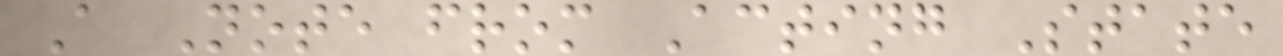A Note from Acting State
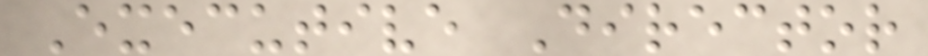Executive Director
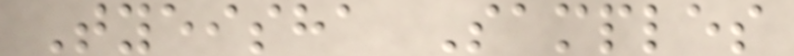Tyeisha Samples
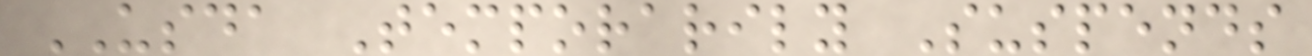USDA Temporarily Suspends
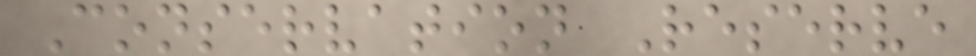Conservation Reserve
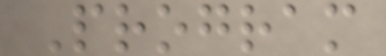Program
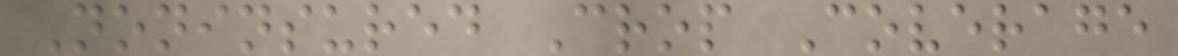Noninsured Crop Coverage
